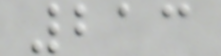213
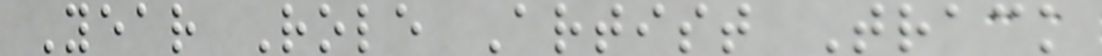Year Role Artist Track
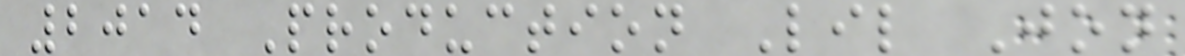2014 Production Lil Jon
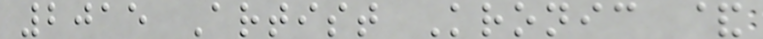2015 Artist Kronic &
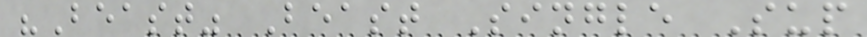"Beast" Beast Single Sup
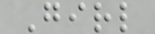Girl
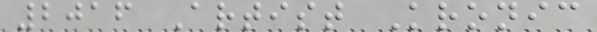2016 Artist Kronic
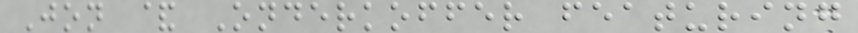Jon & Onderkoffer featuring
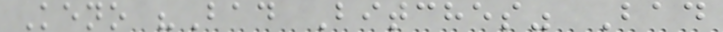Keno "Bad Bitches" Bad
